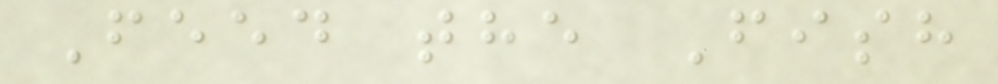Feed the Fish
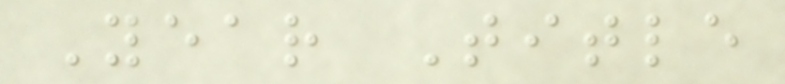Year Title
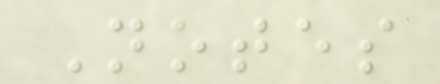Notes
